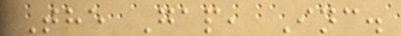The Gap, Inc.
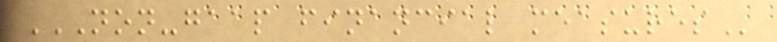NON-GAAP FINANCIAL MEASURES
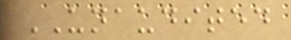UNAUDITED
